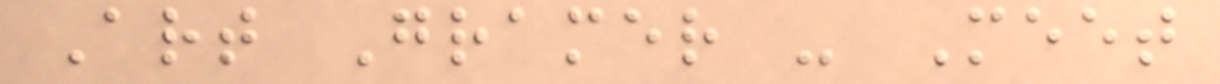Art Gramer - Meet
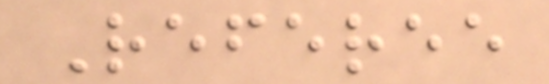Referee
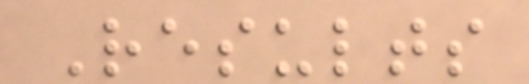Results
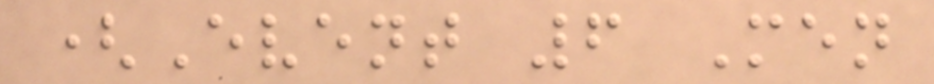(Event 6 Men
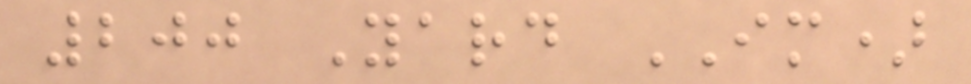200 Yard IM)
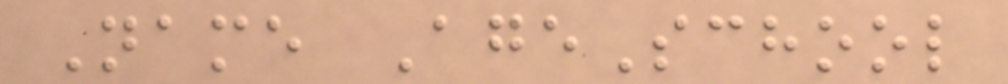Name AgeSchool
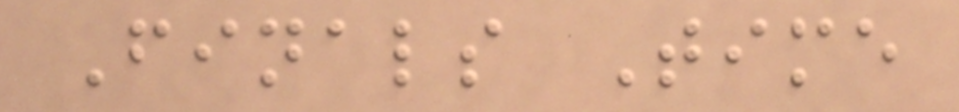Finals Time
